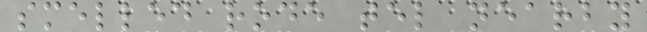smelled rode tel nearby
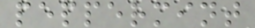peppermint
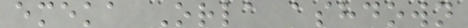emeka Orla ashdown
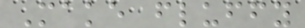Make fluffy
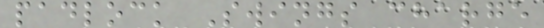padlock Swings charge
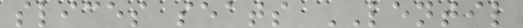slices seats LENTIL
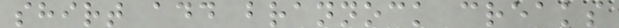shirt add brannock creaks
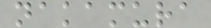nakamura
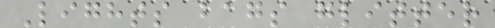Lights bags glitter
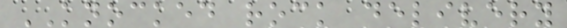KNOCKED rock delivery
